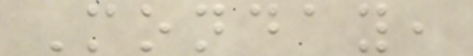Monday,
